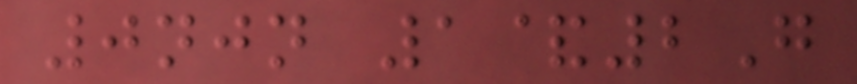0njn 1&2G
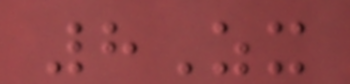8Zx
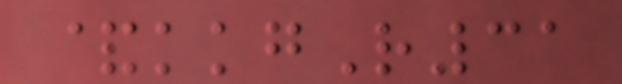&kkgR31
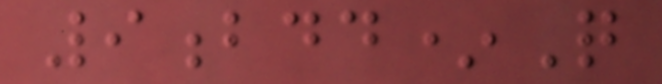9bdd*Q
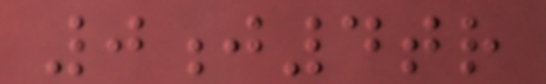0j4tr
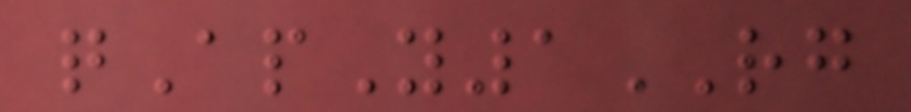qApY1RG
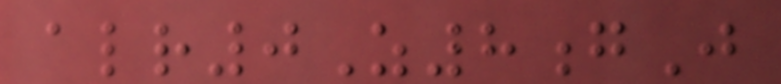alr0Z8gJ
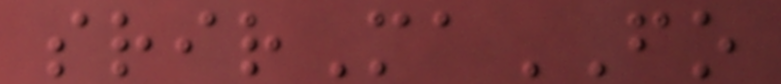srirMaFO
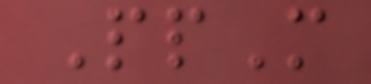PpM
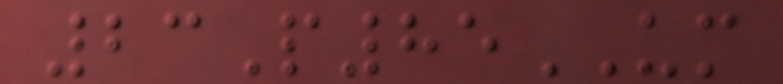23P85UM
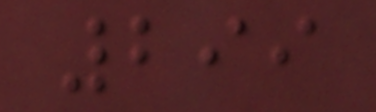299
